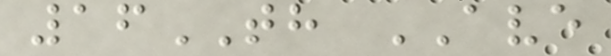16TH AVE
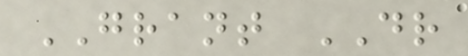GRANT DR
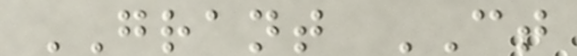GRANT CT
